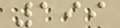199
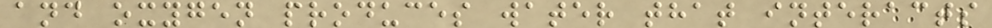and oxygen produces water that interacts
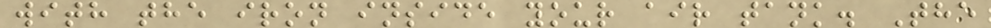with the iron inside your air tank. The
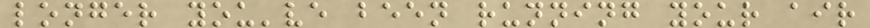longer you've been running your air
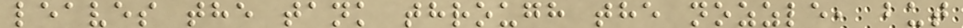leaves the tank through the nozzle, but
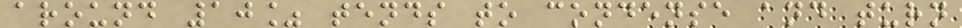around 10% tends to condense and turn
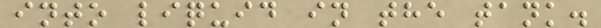into liquid in the tank.
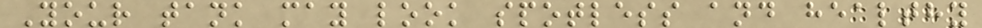Your tank may look spotless and healthy
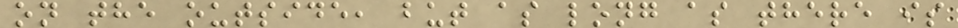on the outside, but as long as there is
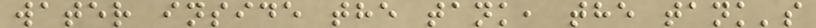water inside the tank, the tank's
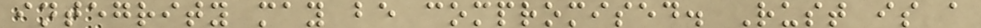integrity may be compromised. Rust is a
